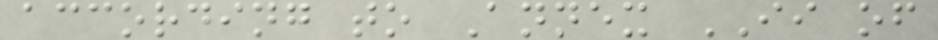according to Annex II of
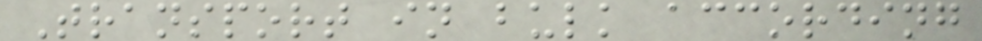Transport in bulk according
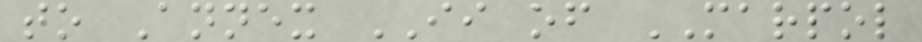to Annex II of MARPOL
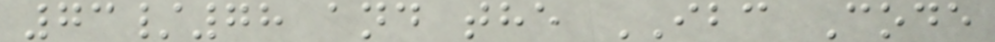73/78 and the IBC Code
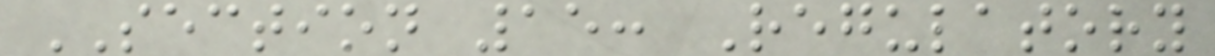SECTION 15: Regulatory
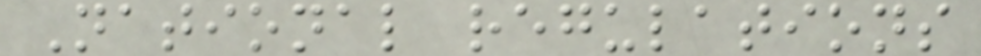National regulations
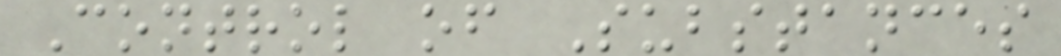Control of Substances
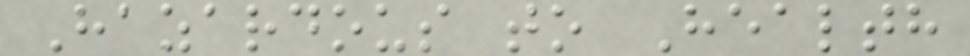Hazardous to Health
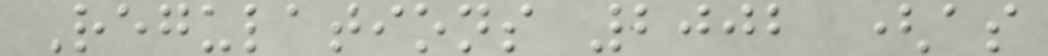Regulations 2002 (as
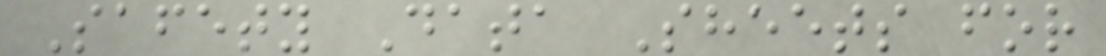Safety Data Sheets for
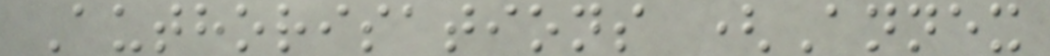Authorisations (Annex
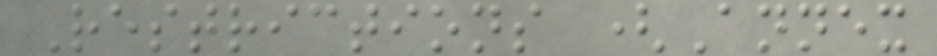Restrictions (Annex
